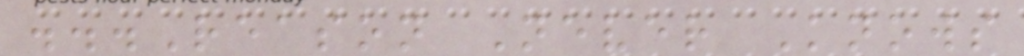...Reason Never Knows
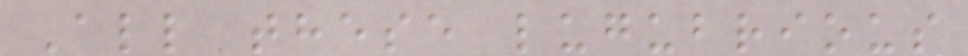All these lugubrious
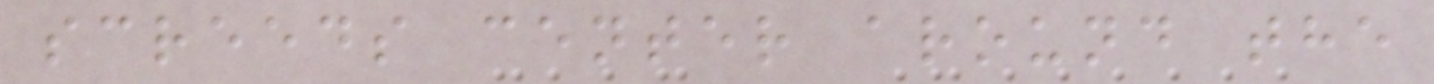screeds center around the
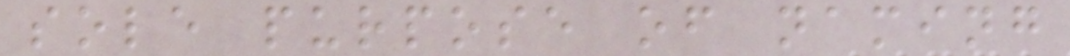sole purpose of naming
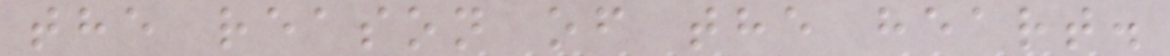the reason of the heart.
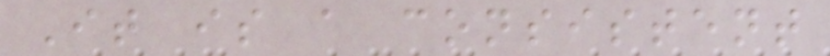It is a consistent
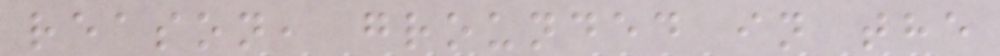reason, grounded in the
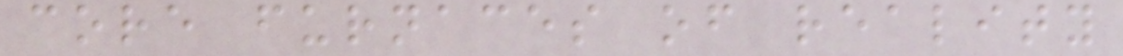core furnaces of reality
